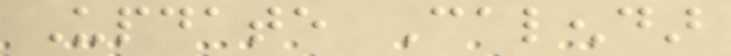Update Calendar
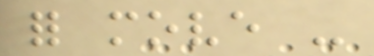for move -
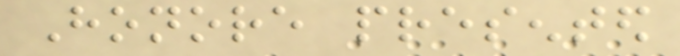Honore presented
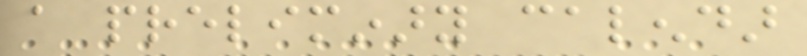a preliminary calendar
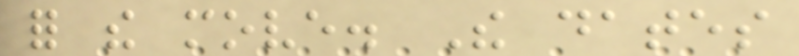for the move. The dates
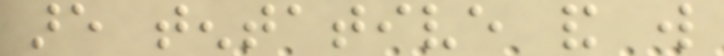are tentative and will
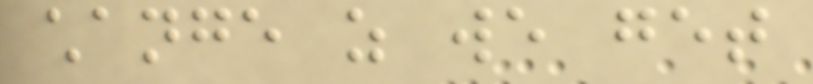change as we get
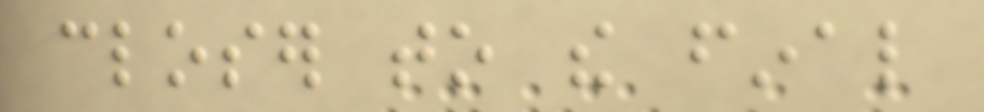closer to the final
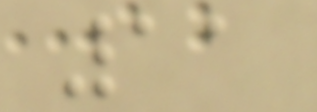11
